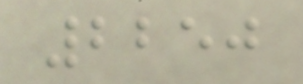2250
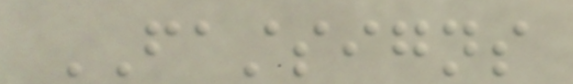FASTSIGNS
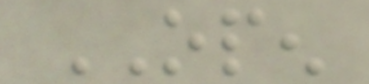OPEN
